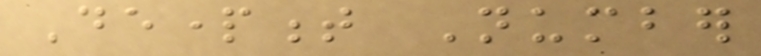Department Number
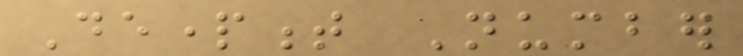Department Number
